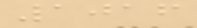1016
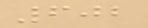602
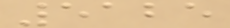5125
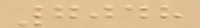7048
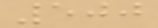500
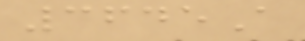3645A
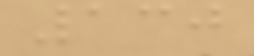130
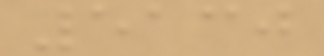5130
